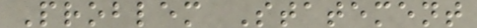Problem Statement
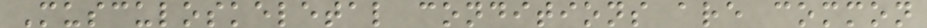Musculoskeletal conditions are common
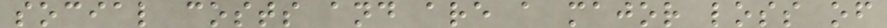social costs and are a major loss of
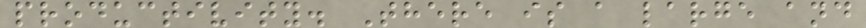productivity. There is a large and
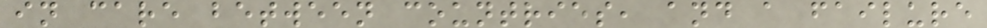in care between countries, and a failure
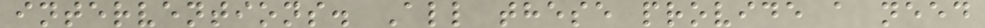interventions. All these provide a need
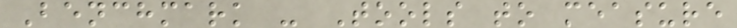Benchmark - Tools to measure
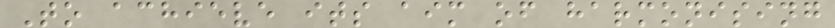To achieve its aim of harmonising
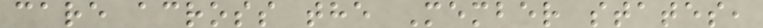care across the Member states,
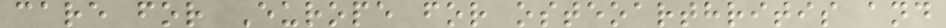care for Europe for osteoarthritis and
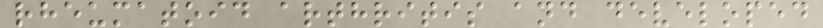rheumatoid arthritis and developed
